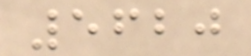5620
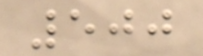500
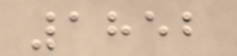1852
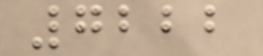7222
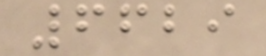6629
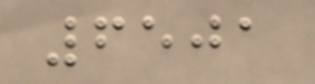6501
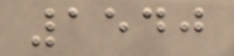1540
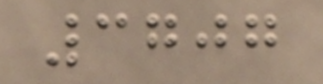3707
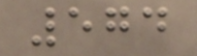574
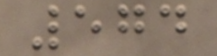574
